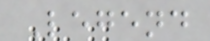Legend
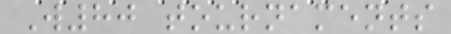W80 tournaments
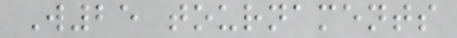W25 tournaments
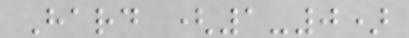Hard (1-0)
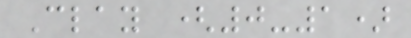Clay (0-1)
